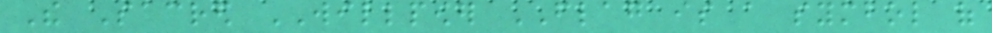The Sacred WILLPOWER FLAG is a symbol of
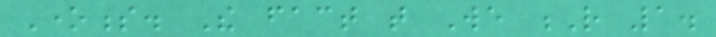Oneness. The fact that We R 1.
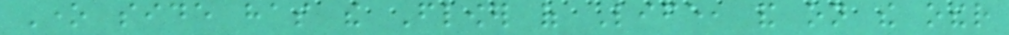One side has the Flower of Life, and on the other
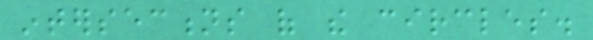intersections of the circles.
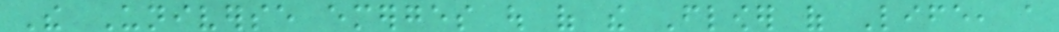The Universe emerges out of the Flower of Life, a
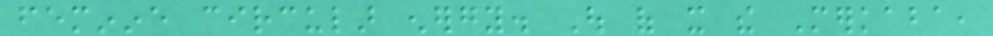feminine circular energy. Out of it the Merkaba,
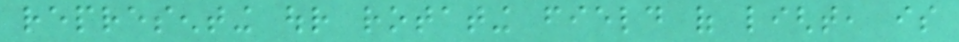representing our rotating field of light, is
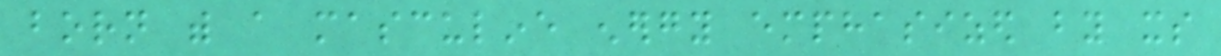born with a masculine energy emphasized by its
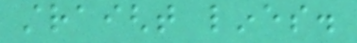straight lines.
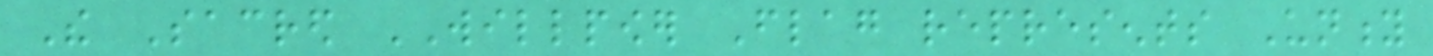The Sacred WILLPOWER Flag represents Unity
